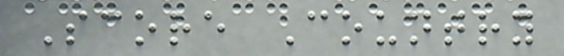Score Country
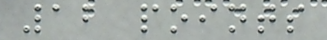12 points
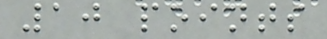10 points
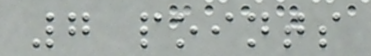7 points
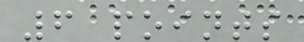6 points
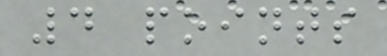4 points
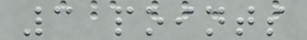3 points
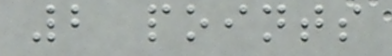2 points
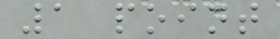1 point
